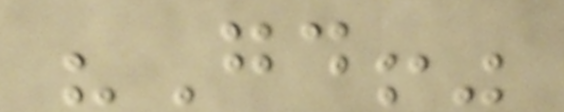"Good!"
